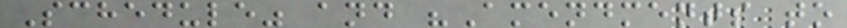Schedule" and "Amendments to
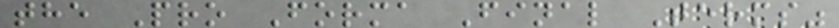the Pro Forma Final Terms"
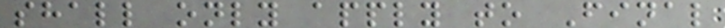shall only apply to Final
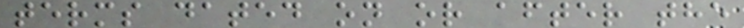terms dated on or after the
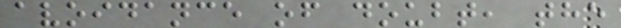avoidance of doubt, the
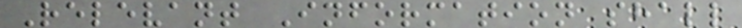Relevant Information shall
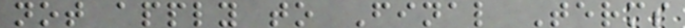not apply to Final Terms
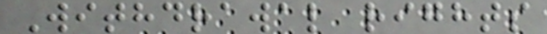Withdrawal rights
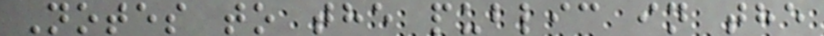Notes to the public in the
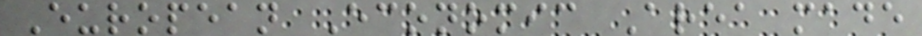European Economic Area made
